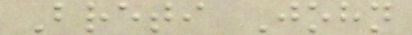Breti John
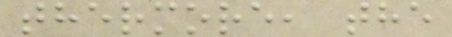thermore, the
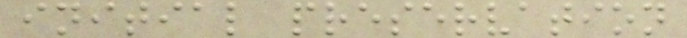initial preservation
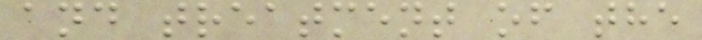and treatment of the
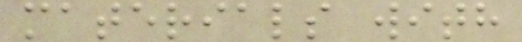materials with
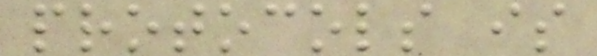protocols is
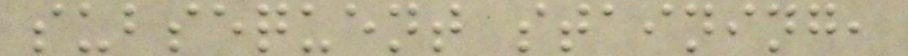subsequent staining,
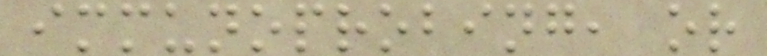immunoprobing, or
